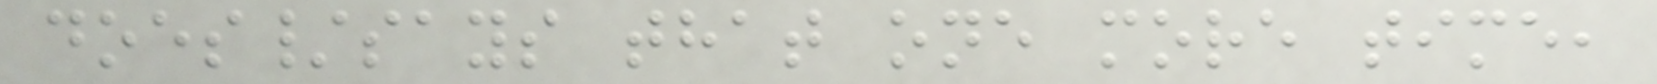does/says that one more time,
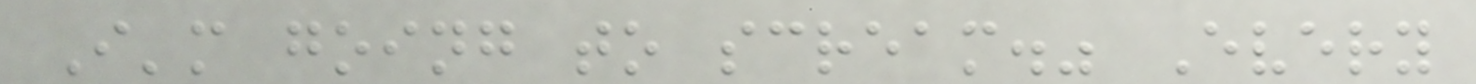I'm going to scream." Every
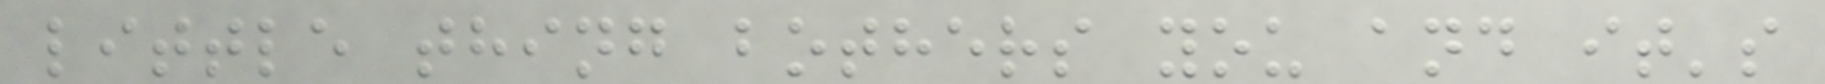little thing bothers you and it's
